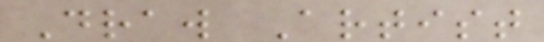Draw Artist
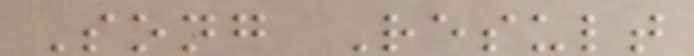Song Result
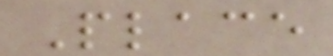Place
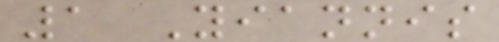1 Yiannis
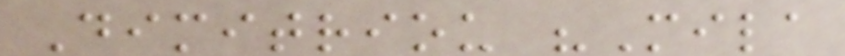Dimitriou "Mila
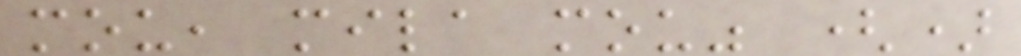mou, mila mou" ()
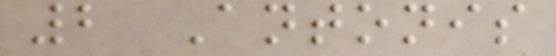2 Antonis
